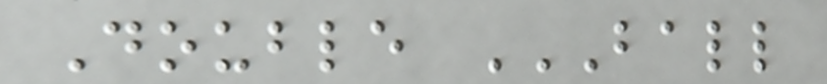Double BALL
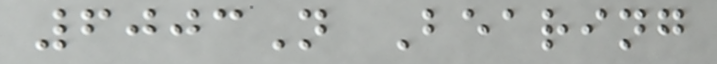6003N Bearing
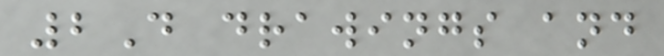2D drawings and
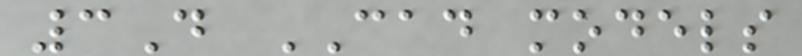3D CAD models
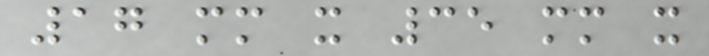17 mm x 35 mm x
